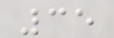35
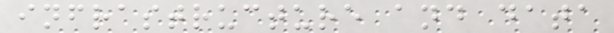infrastructure and data
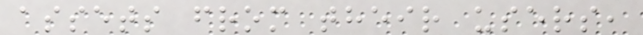assets from their users,
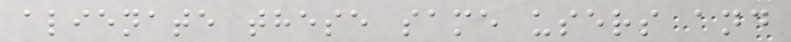alienate these same users and
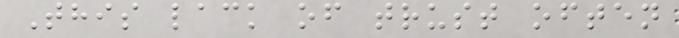This lack of trust often
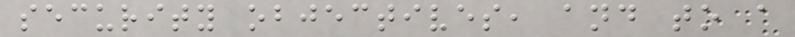security objectives, and to a
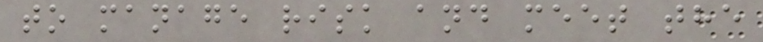to manage risk and meet the
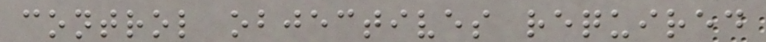control objectives required
